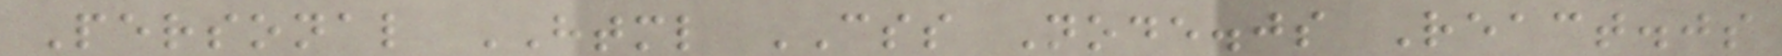Personal HTML CSS Node.js React.js
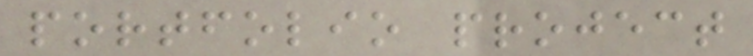portfolio project
